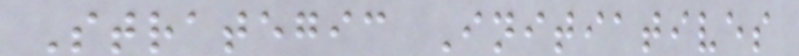Strategic Initiatives
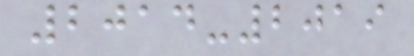2014-2019
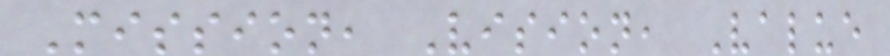Mission, Vision, Value
